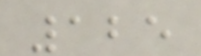125
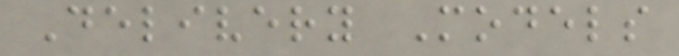Delivery Models
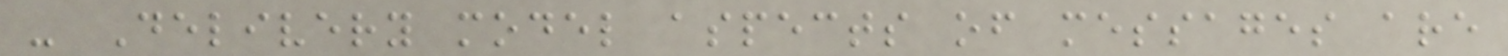- Delivery model aspects of messages are
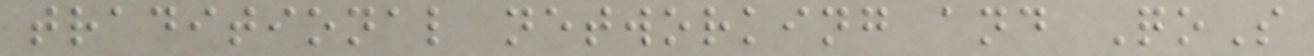traditional networking and QoS
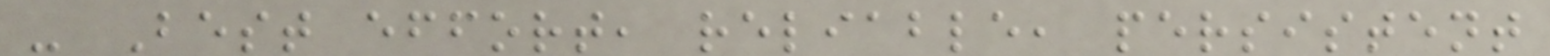- Best effort, reliable, persistent
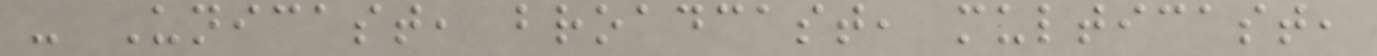- Unicast, broadcast, multicast,
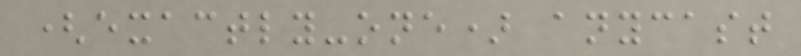(exactly-one) anycast
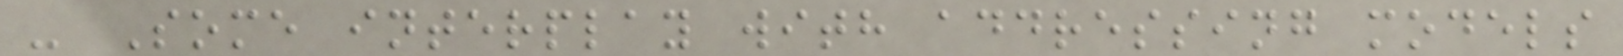- Some interplay with addressing models
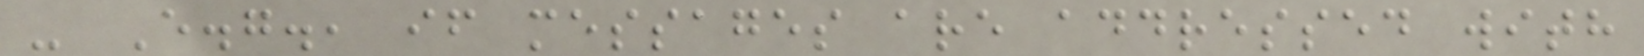- E.g., if messages are addressed with
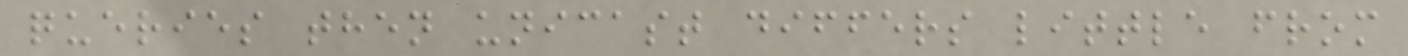queries then unicast differs little from
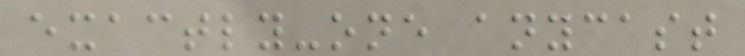exactly-one anycast
